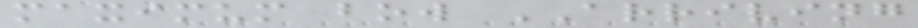maximum bow ARRIVING
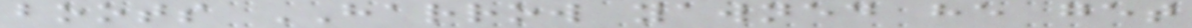boots HARROW yawned he get
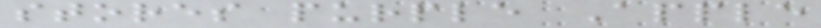stores purple Apple
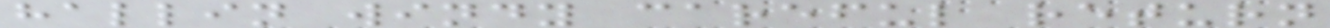hallin windy careful return
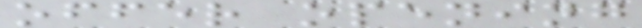offer opening
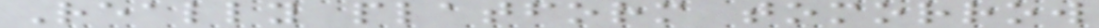Really platform tomorrow
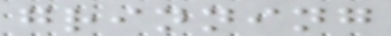grinning
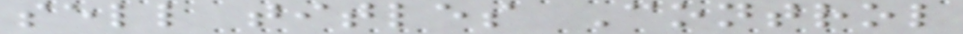sell titles Control
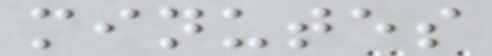minutes
